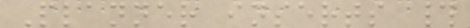Planner inserts #
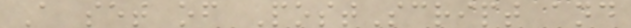A set of PostScript and
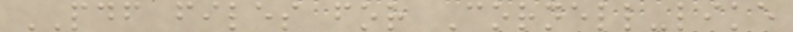PDF files for Cornell-like
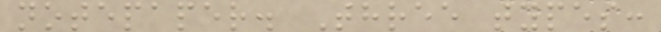notepaper. Three types:
